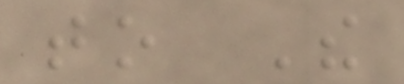to The
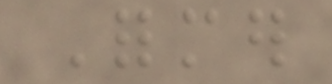Former
